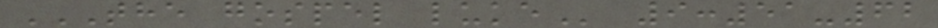THE GOSPEL LUKE 9:51-62
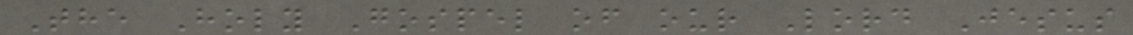The Holy Gospel of our Lord Jesus
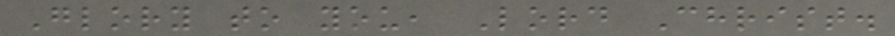Glory to you, Lord Christ.
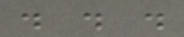. . .
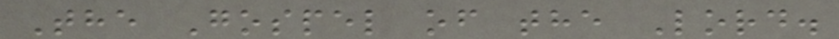The Gospel of the Lord.
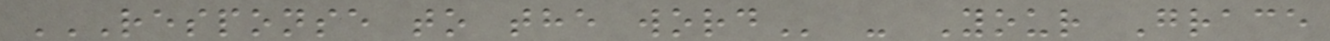RESPONSE TO THE WORD - Your Grace
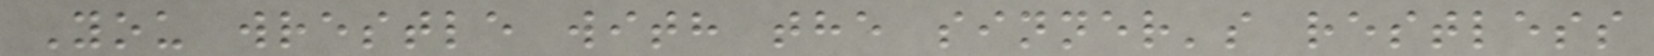You wrestle with the sinner's restless
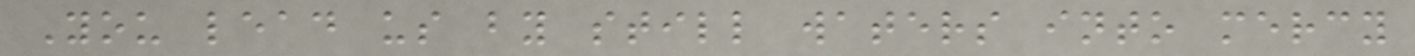You lead us by still waters into mercy
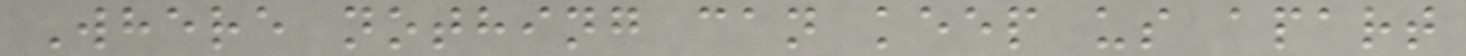Where nothing can keep us apart
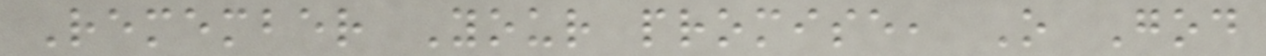Remember Your promise, O God
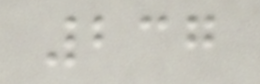237
